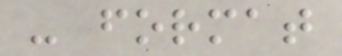- format
